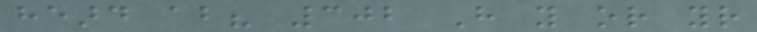heard about? 302 Have you or your
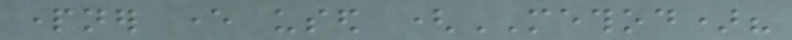partner ever used (METHOD)?
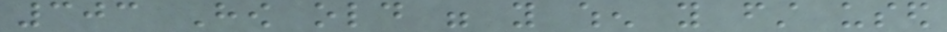303 How old were you when you first used
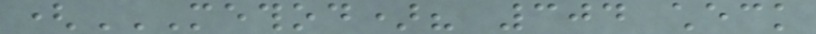(METHOD)? 304 CHECK
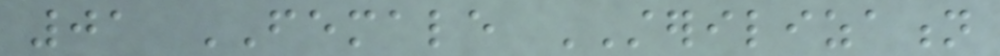01 FEMALE STERILIZATION
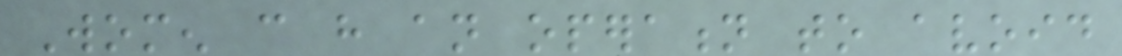Women can have an operation to avoid
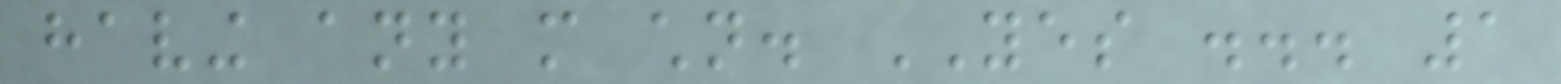having any more children. YES ... 1
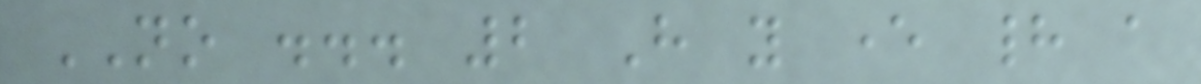NO ... 2 Have you ever had a
